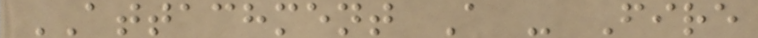ATTACHMENT A - Fire
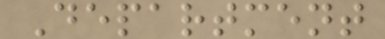Department
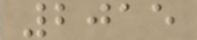2015
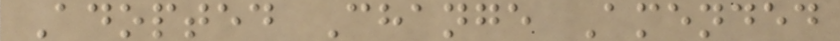Adopted Change Amended
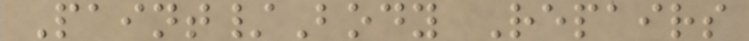Paint/Body Repairs
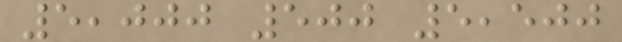5,000 500 5,500
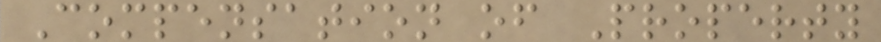Compensation of Property
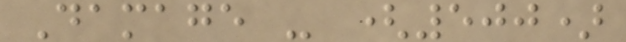Damage - (500)
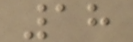18
